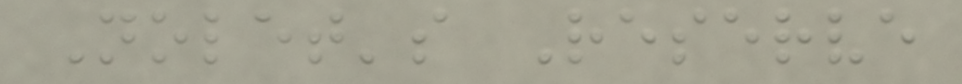Nolet's Reserve
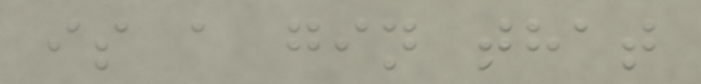is a gin that
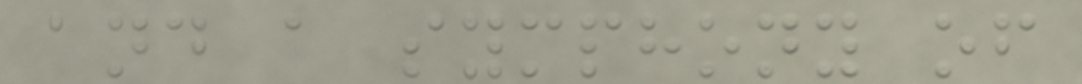and a symphony of
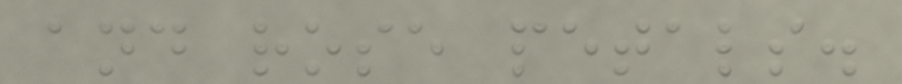and rose petals.
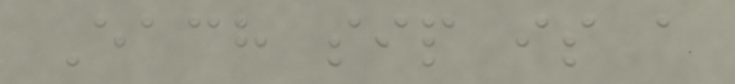Each sip is a
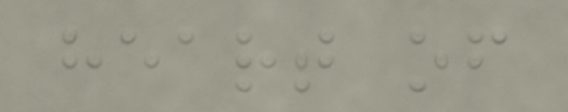heart of
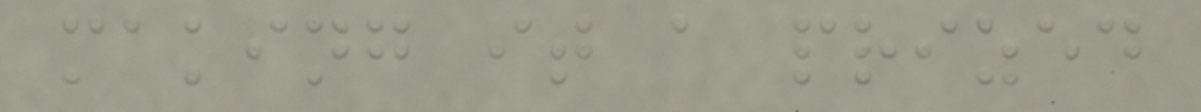making it a prized
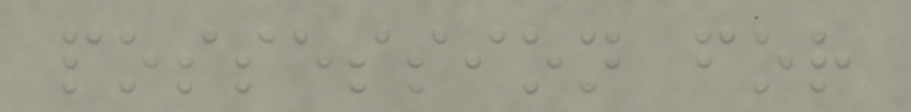possession for
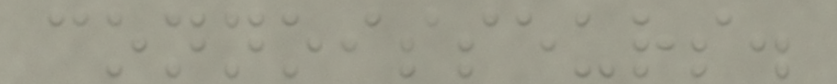connoisseurs.
